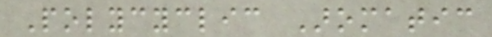Polycyclic Aromatic
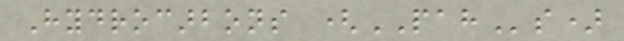Hydrocarbons (PAHs)
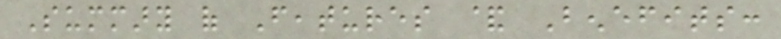Summary of Features & Benefits:
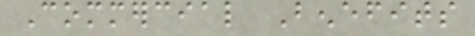Commercial Benefits
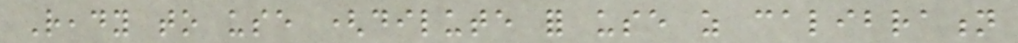Ready to use (dilute for use as calibration
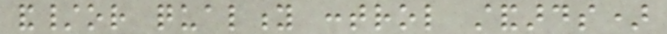and/or quality control standards)
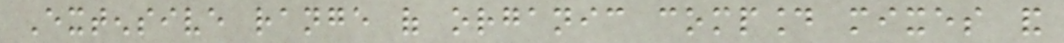Extensive range of organic compound mixes and
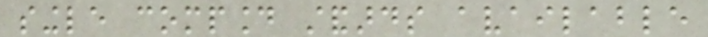single compound standards available
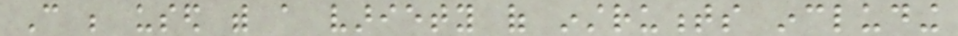Can be used with a variety of instruments including
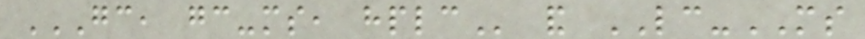GC, GC-MS, HPLC and LC-MS
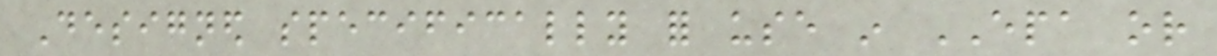Designed specifically for use in EPA or
